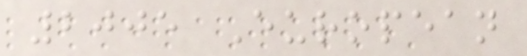2005 European
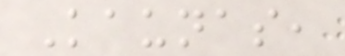Kaunas,
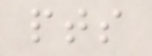pts
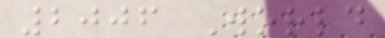2006 World
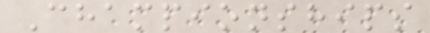Championships
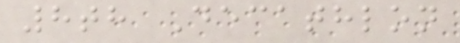8th Decathlon
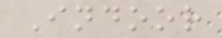Indoor
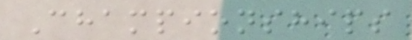Championships
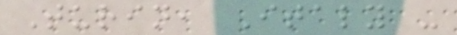Turin, Italy -
